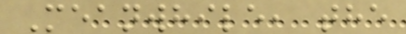Meanwhile, the
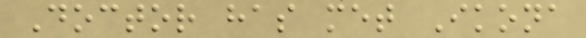Doctor has met Ikona
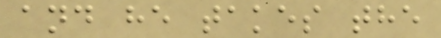and he takes the
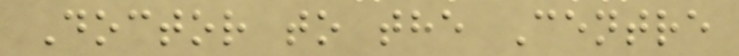Doctor to the Centre
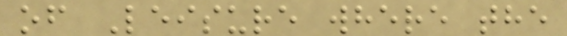of Leisure where the
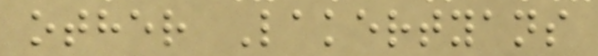other Lakertyans
